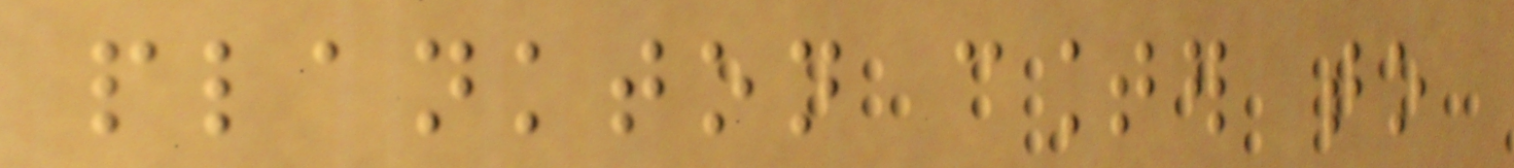plankton counter to
